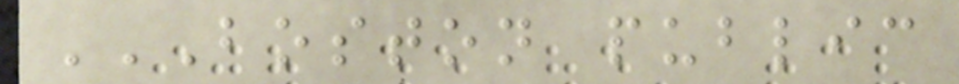BOSTON PUBLIC
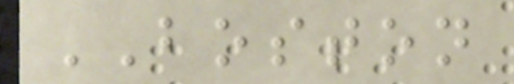BOSTON
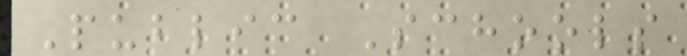Public Schools
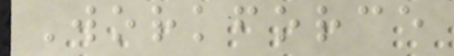Workforce
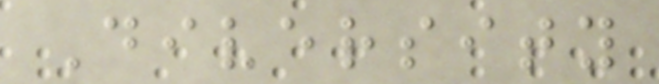Diversity
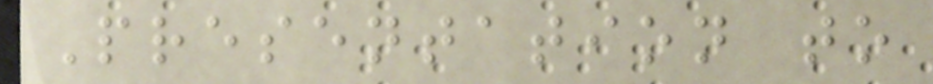Presentation to
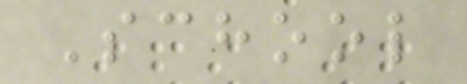School
